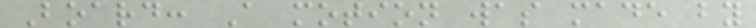Board: A motion was made by
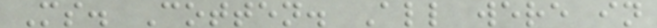Ms. Cotten. All were in
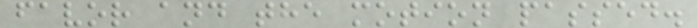favor and the motion passed.
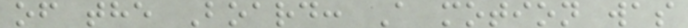of the Board: A motion was
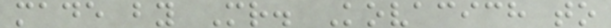made by Mr. Kovacich to
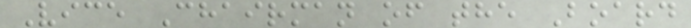Vice Chairman of the Board
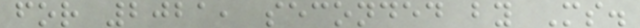for 2021, seconded by Ms.
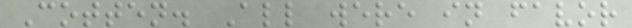Cotten. All were in favor
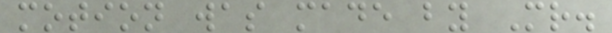motion was made by Mr.
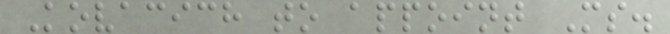Kovacich to appoint Ms.
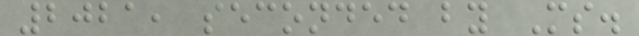2021, seconded by Ms.
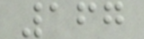167
